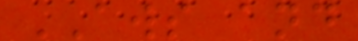AWS and
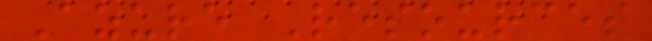Azure Resources
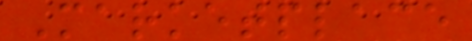Marketplace
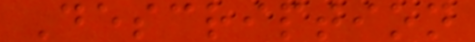Description
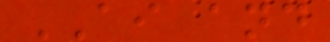AI and
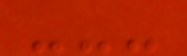---
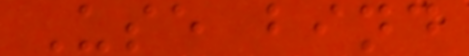Use bind
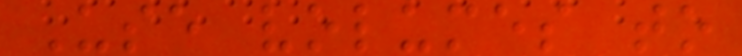Use volumes to
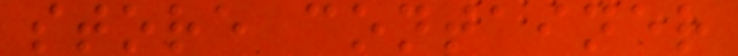store container
